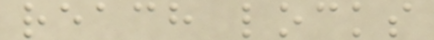reach locks
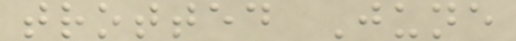trotted June
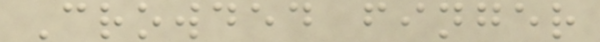Crowded finger
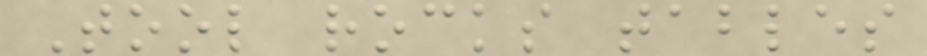Tool rocks tables
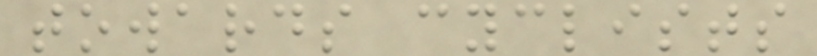towards cyclists
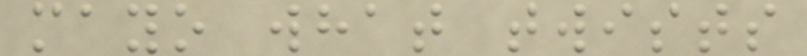mayo what twists
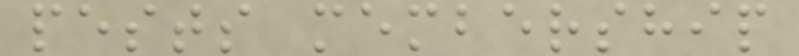pests membership
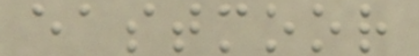eastmoor
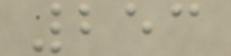253
